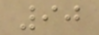90
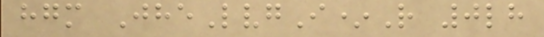hgm JheLvgI*R 0lh
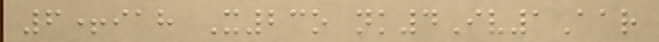6+iah X23o nk4Iv1Aar
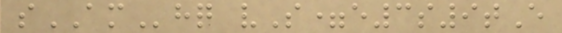sAMhq vS=e3s9tE
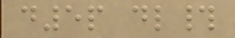d5p dl#
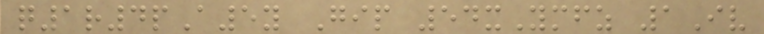q1r4pA5y Gip 54xYmfz 1Iv
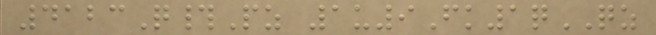4123Q#Pz 1u9Fk1qQZ
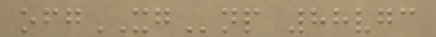ofgXGnp 88vgc
